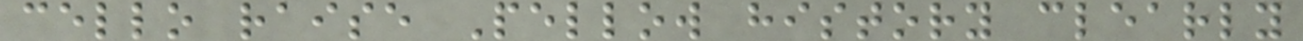cello raise Pellow history clearly
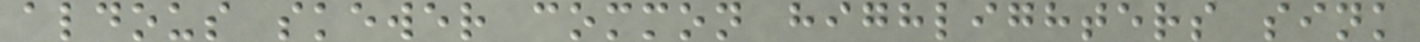aldous skewer common highlighters sink
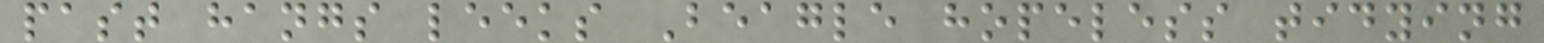past hangs leeks Beagle hopeless tidying
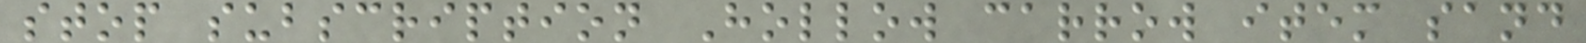stop subscription Hollow carrow item sand
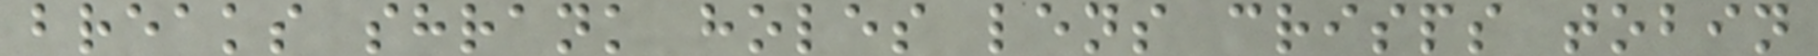breaks shrank holes lens crisps tobin
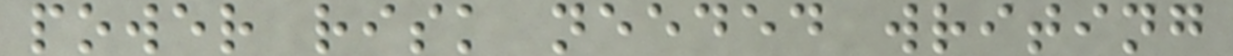power risk needed writing
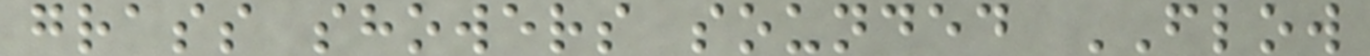grass showers sounded FLOW
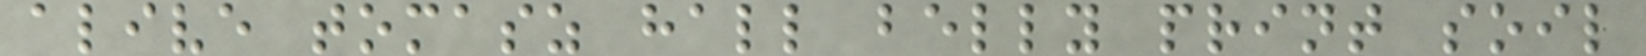alive tomasz hall belly print soil
